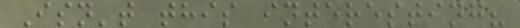Isn't this interesting?
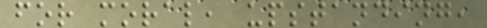for moral, upstanding,
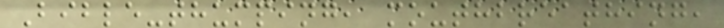Bible-thumping, mouthbreathing,
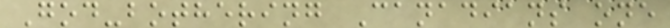God-bothering Canadians one
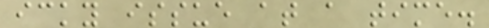icky issue at a time.
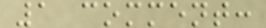1 comment:
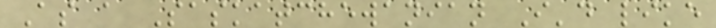As a Saskatchewanian I'd like
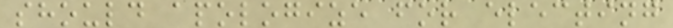should apologize for electing
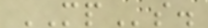MPs.
